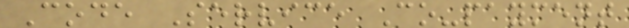Code Service Co-payment
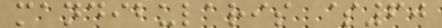mandibularis $60
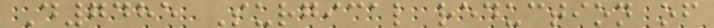D7485 Surgical reduction of
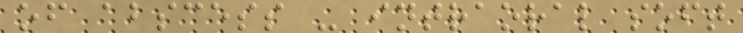of abscess - intraoral soft
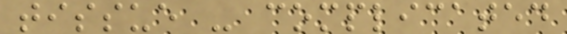tissue - complicated
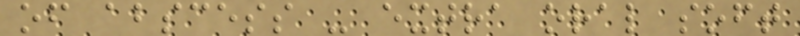of abscess - extra oral soft
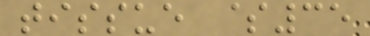tissue $35
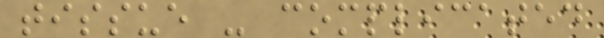tissue - complicated
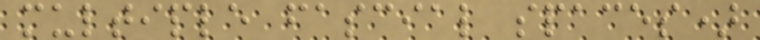multiple fascial spaces)
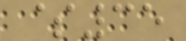$35
